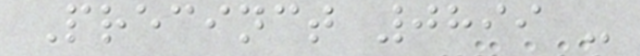Precinct 0899 -
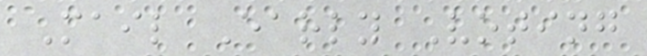Mail Early Voting
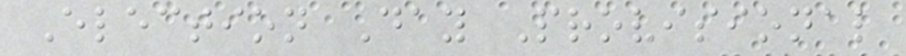Election Day Provisional
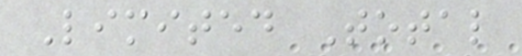Limited Total
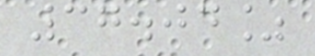37.04%
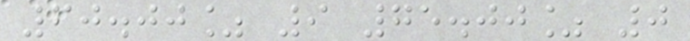60.00% 9 75.00% 0
